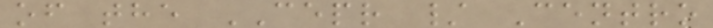of the CEPR / Centro
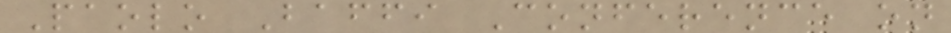Paolo Baffi Conference on
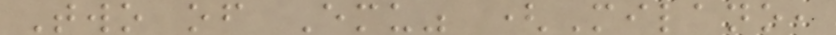Two of Emu" (Milano,
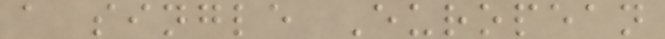a single European
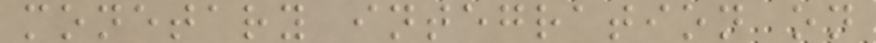monetary integration on
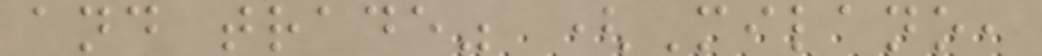and trade" (Milano,
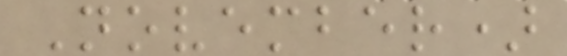November)
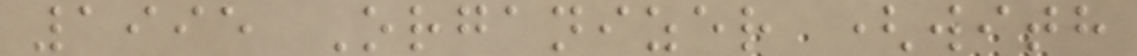1995 Organizer (with
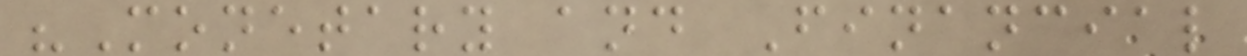"Monetary and Financial
